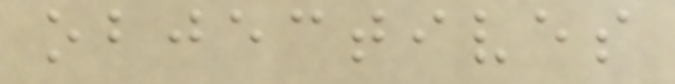objectives
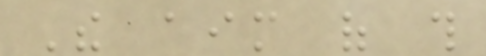The aim of this
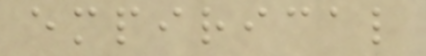empirical
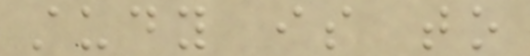study is to
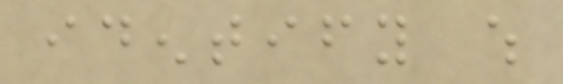identify which
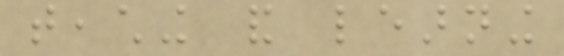teaching and learning
